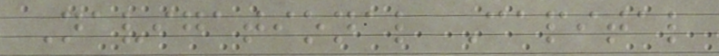Navigational Capital
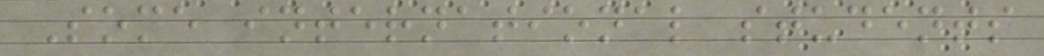Some international students
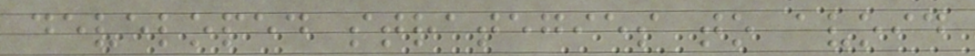developed strategies to avoid
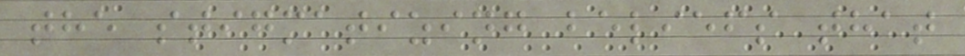the stigmatizing beliefs that
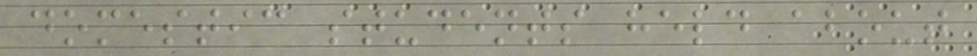domestic students held about
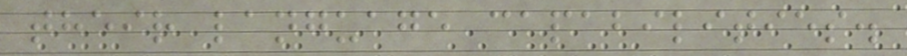their language capabilities.
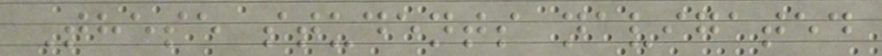These students navigated
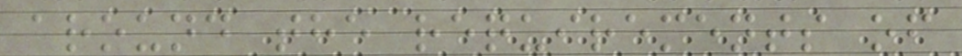around the requirements of
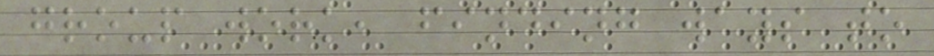group work, finding ways to
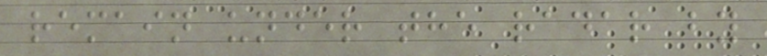remain under the radar by
